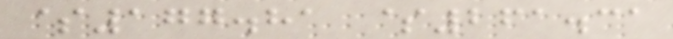$177.81 $261.31
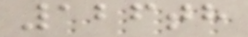126th
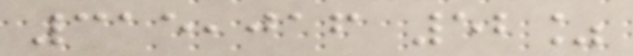315,016 52%
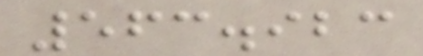563.923
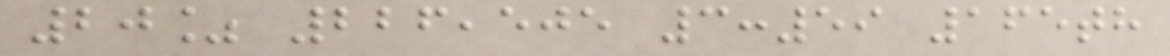20% 226,505 3:59 165th
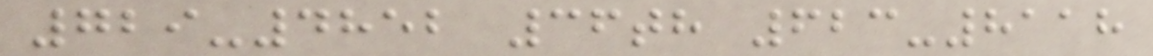729-4852 36th 623-8118
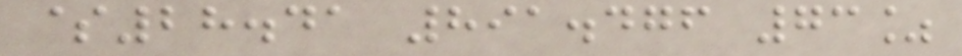$28.41 891.476 73%
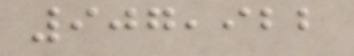907,922
